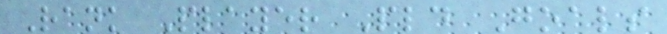Rank Player Pld Goals
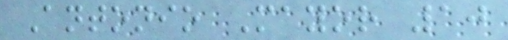Antonio Mayor 10
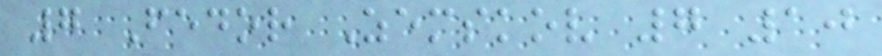7 Fedor Zemskov 7 10
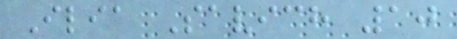Ilia Savich 10
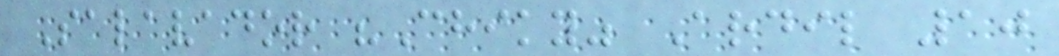Salavador "Chiky" Ardil 10
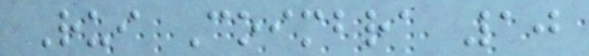Rui Coimbra 10
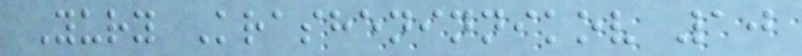Yury Krasheninnikov 10
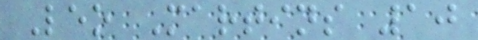Leo Martins 10
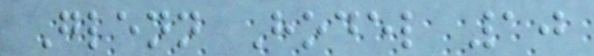Glenn Hodel 10
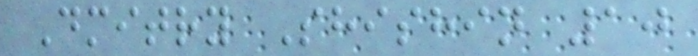Dmitry Shishin 10
